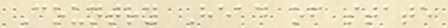Country Head of state
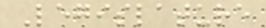Legislature
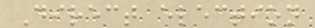Direct election
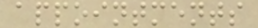appointments
